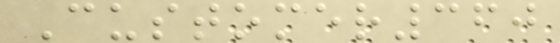Customer360
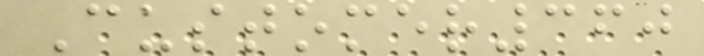Customer360
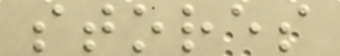stores
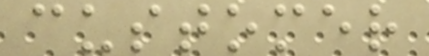customer
